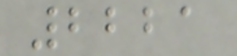2221
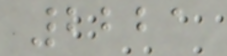2221
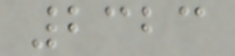2323
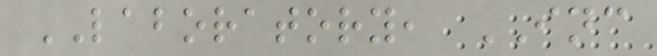LABORATORY, INC
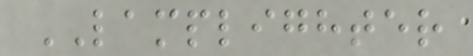LAMPLIGHTER
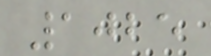1025
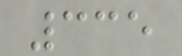335
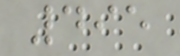495
